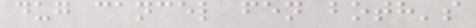dug cancel fen both's
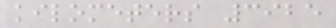kilometers 3925
